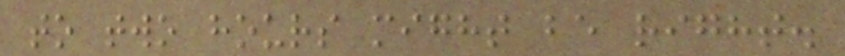to two hours might be right.
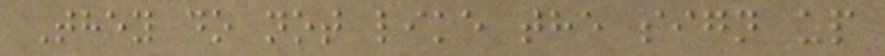They do not like the sign up
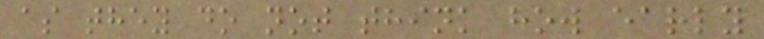as they do not think how early
